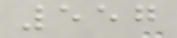557
